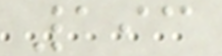193
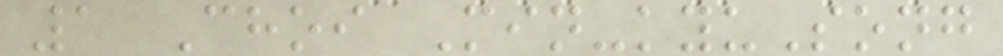1 Choi Min-kyuSong
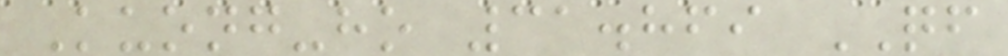Kuong-ho 31.869 QF
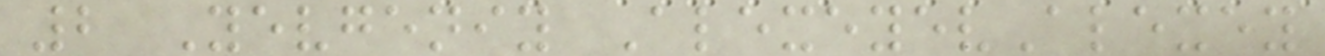2 Yevgeniy AlexeyevAlexey
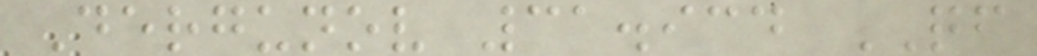Dergunov 31.934 QF
